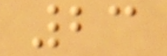23
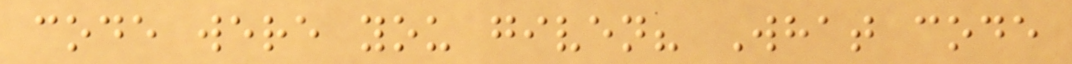code were you given? What code
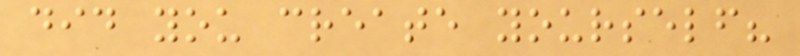did you create yourself?
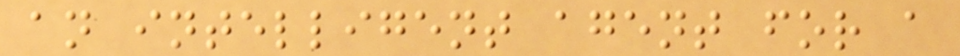an intelligent agent for a
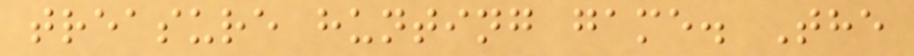treasure hunting game. The
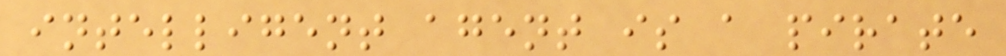intelligent agent is a pirate
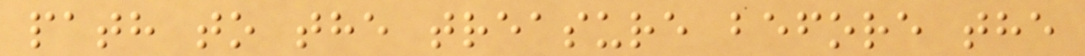path to the treasure before the
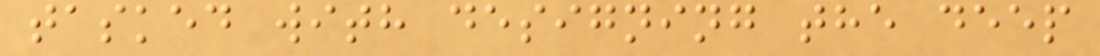tasked with designing the deep
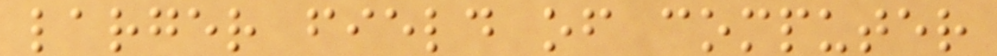larger field of computer
